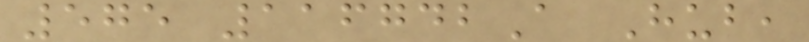575 116742A Hub,
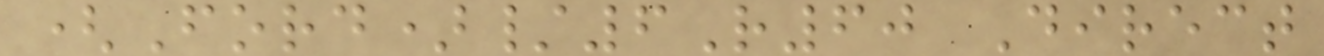(Ford)/6R60 Direct
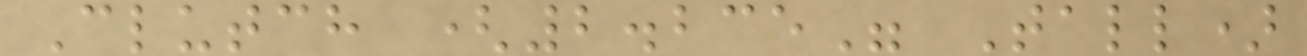Clutch (2.235" Tall)
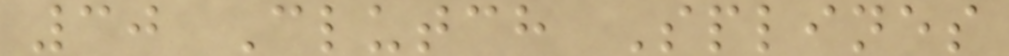30 Clutch Splines
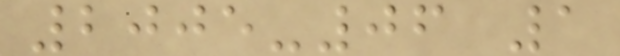2005-06 1
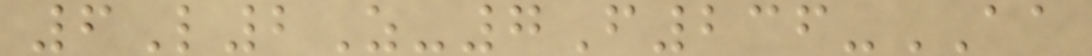6L2Z-7F236-AA
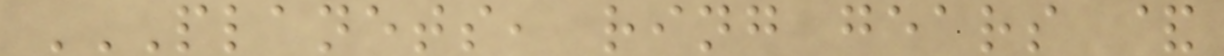PLANETS, RING GEARS &
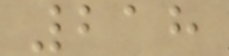218
